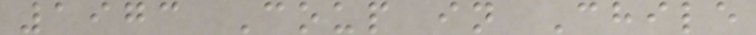1973 Coup in Chile
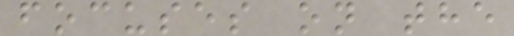focuses on the
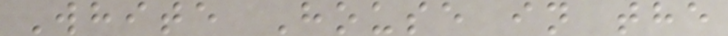White House in the
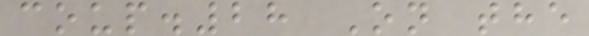coup.28 On the
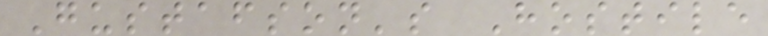Gustafson's Hostile
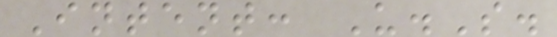Intent: U.S.
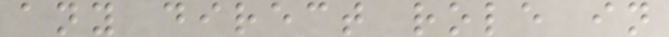any direct role in
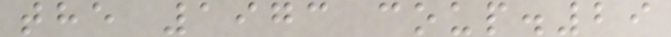the 1973 coup.29
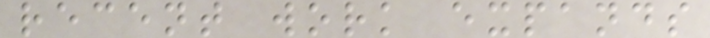recent work expands
